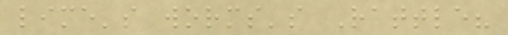lime's worms's Rattle?
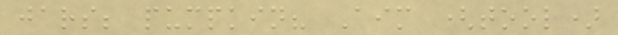jars; pumpkin? Aim (tool)
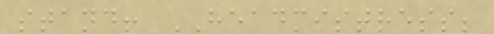stand! HEADMISTRESS;
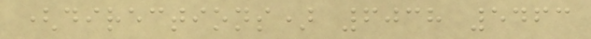(directions) 6038 5463
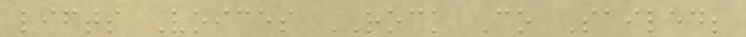lifts Voices ROCK Co Sailed;
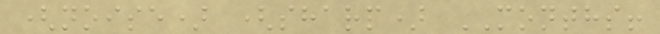(noise) (sharp) MONTHS!
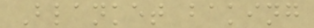Blanket baking
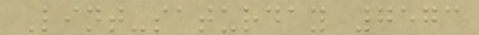Lint-saturday 7573
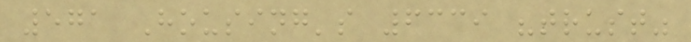571 Housing's 6339 "trust"
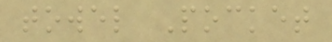towel Pocket
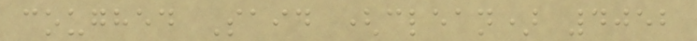coughed Said (clean) 4052
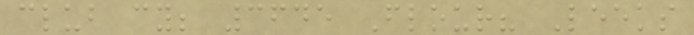club cy; 3645 Flour? Leeks
